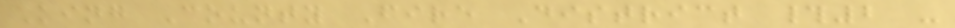King County Fire District #2 -
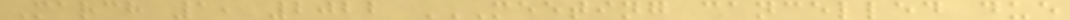March 1, 2022 MEETING CANCELLED DUE
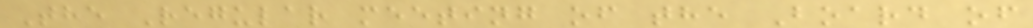The Regular meeting of the Board of
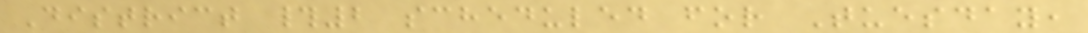District #2 scheduled for Tuesday,
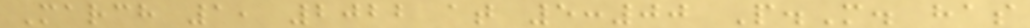March 1, 2022 at 5:00 P.M. has
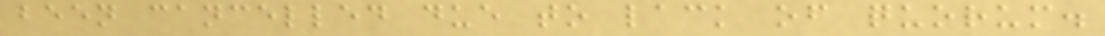been cancelled due to lack of quorum.
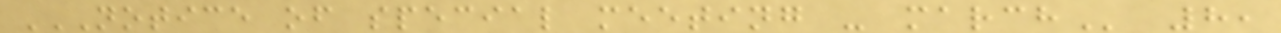NOTICE OF SPECIAL MEETING - MARCH 8,
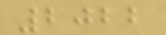2022
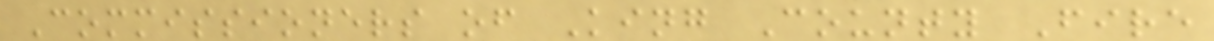Commissioners of King County Fire
